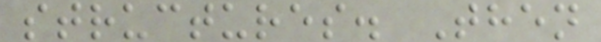structures. Then
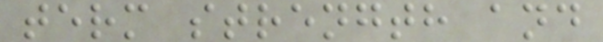term strength and
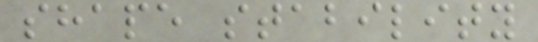shape stability
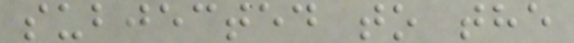subjected to the
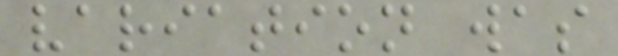variation was
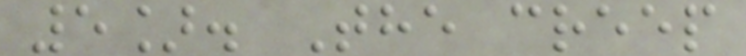5]. The creep
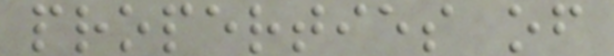properties of
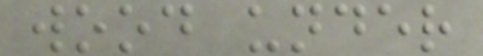wood under
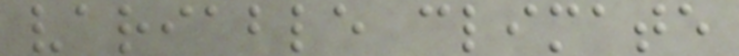variable climate
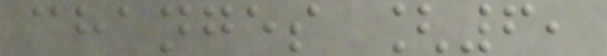changes [6,
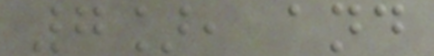7], and
